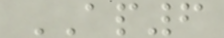AP6
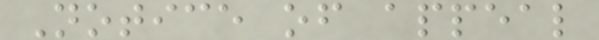Notice of appeal
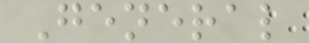General
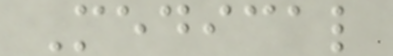Medical
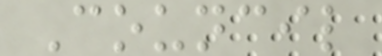Council
